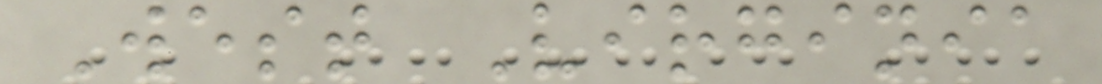West Virginia
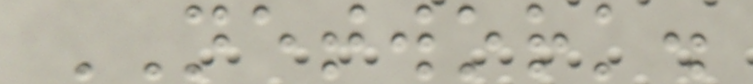NETWORK.
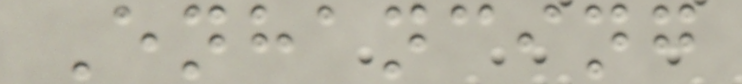Enhancing
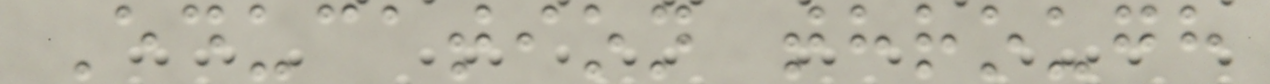Education through
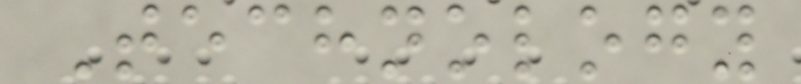Technology
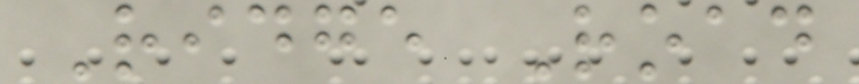Ridge Road
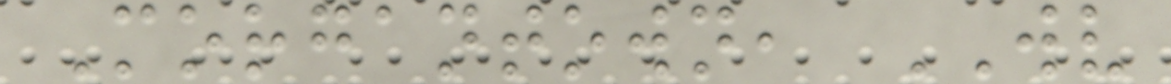Morgantown, WV
